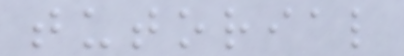tutorial
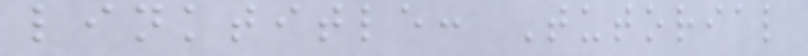linktitle: Tutorial
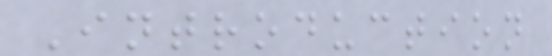Introduction
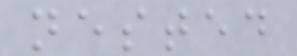nested
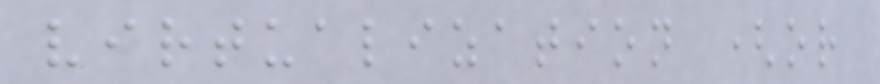virtualization (or
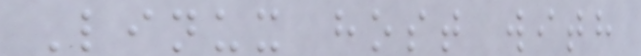Linux host with
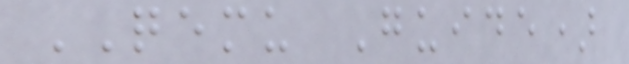QEMU Guide)
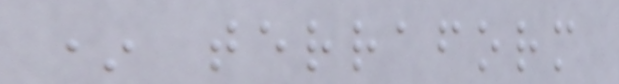* terraform
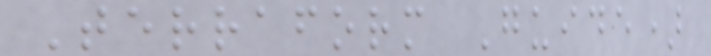Terraform Guide)
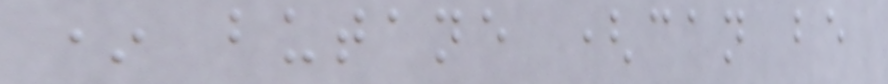* butane (can be
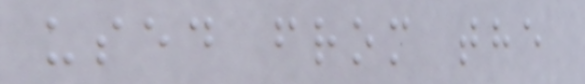used from the
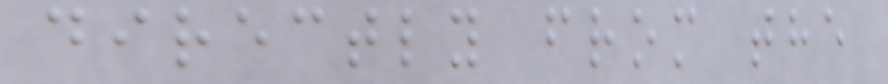directly from the
